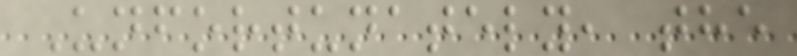Unfortunately, the
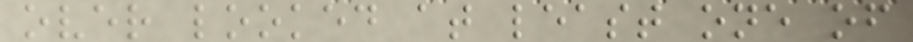over looked at least one of
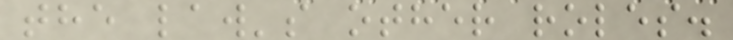the law's other roles.
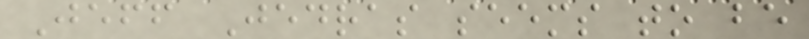Jeff Jedras seems to be
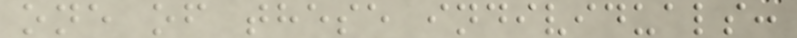one of these individuals:
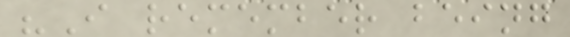"I remember being
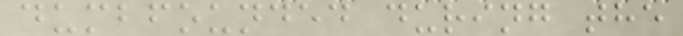dumbfounded during the
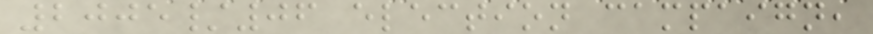2005/06 election campaign,
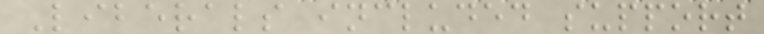Liberals included support
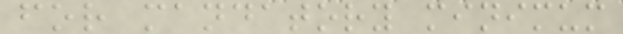for mandatory minimum
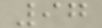97
